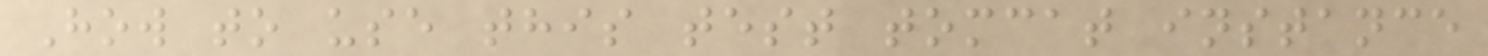How to use this test tomcat instance
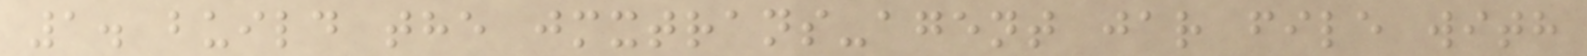1. build the jmxtrans-agent jar file with
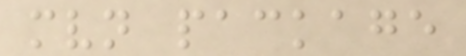mvn package
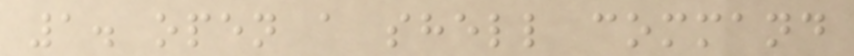1. open a shell command
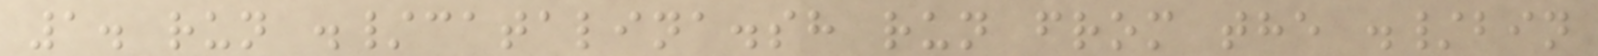1. run ./catalina.sh run from the ./bin
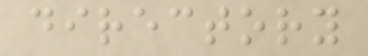directory
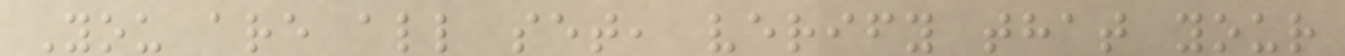You are all set, verify that your
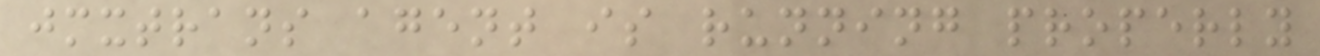jmxtrans agent is running properly
